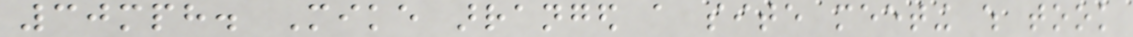30mph. Mike arranged a site meeting which took
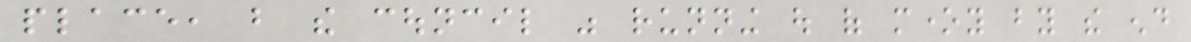place, but the council was running out of money by the end
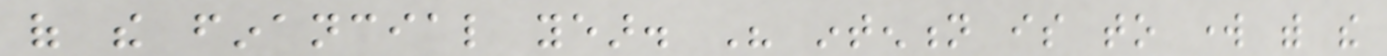of the financial year. His intention is to work with the
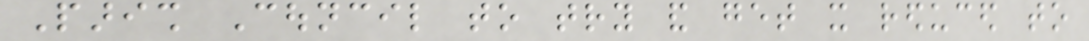Parish Council to try and get it reduced to
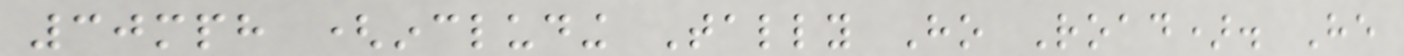30mph (including Tally Ho Road). He
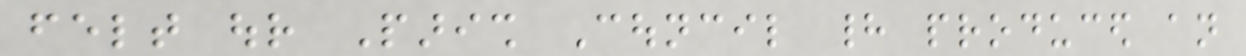felt our Parish Council had produced an
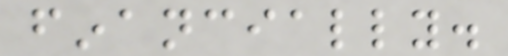financially.
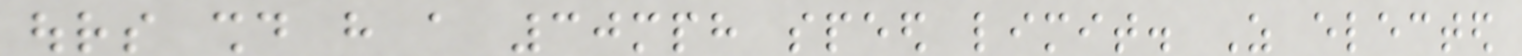ours should have a 30mph speed limit. As elected
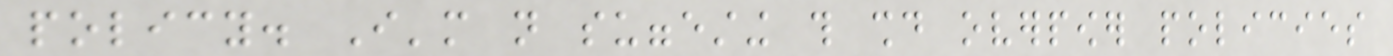policy. I'm not suggesting this should overpower policies
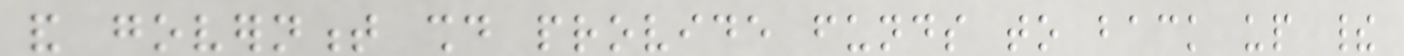and government should provide funds to back up their
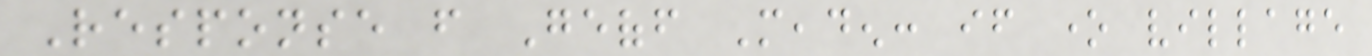Response from Geoff Meaden: if one village
